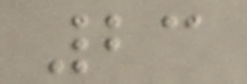23
